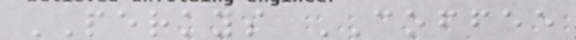PERKYS COFFEE
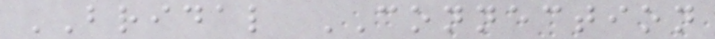BRIDAL CONNECTION
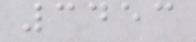3453
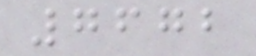7672
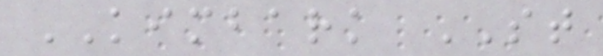KIMBARK ST
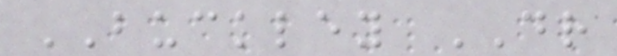BUCKLEY DR
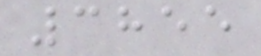3855
